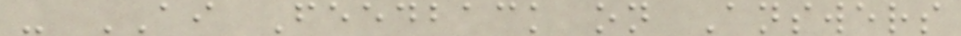- AI Feedback on Answers
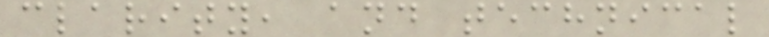clarity, and technical
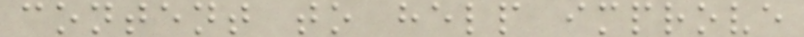content to help improve
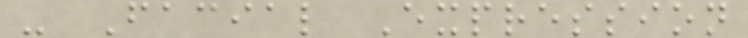- Facial Expression
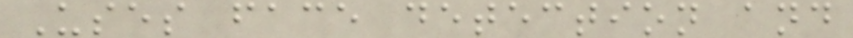Uses face detection and
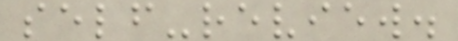self-review.
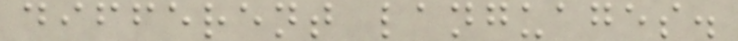different languages.
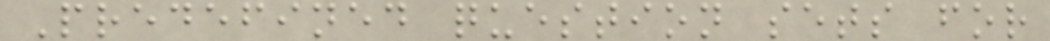Predefined question sets for
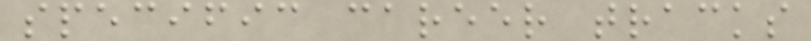specific career tracks
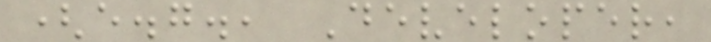(e.g., Developer,
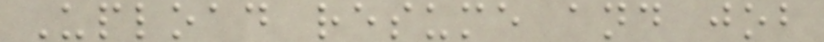Upload resume and job
